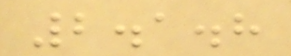2.1.8
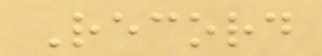Record
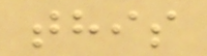this
